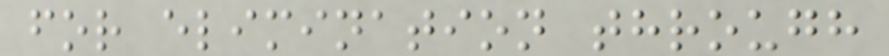for elimination through
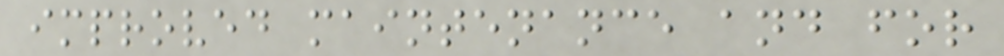improved maintenance and for
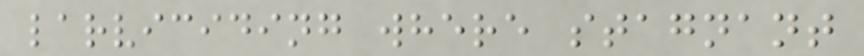larviciding where stagnant
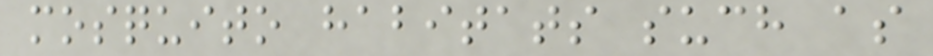mosquito habitats such as
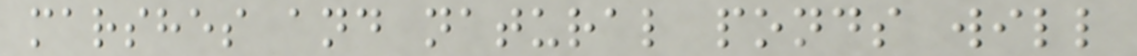marshes and natural ponds will
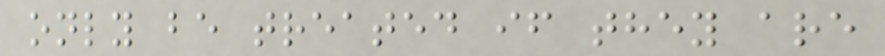only be treated if they are
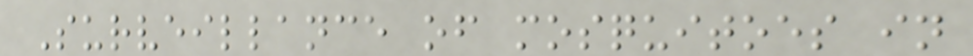Surveillance of mosquitoes in
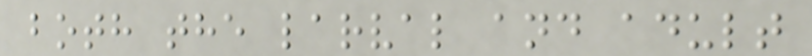both the larval and adult
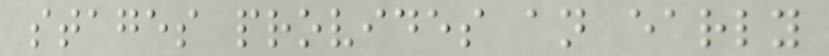stages provides an early
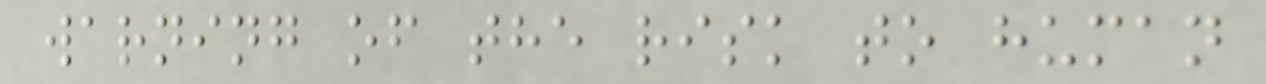warning of the risk to human
